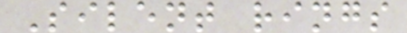Silent rings
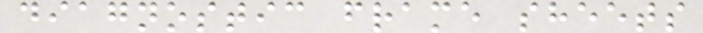diagnostic frame sheets
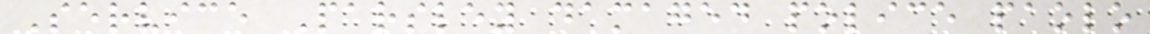Service Parsley damaged police paolo
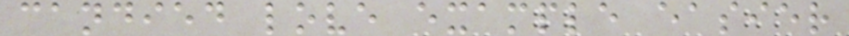candied love example easier
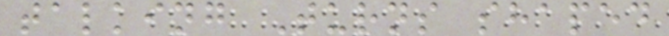talking Turns shaped
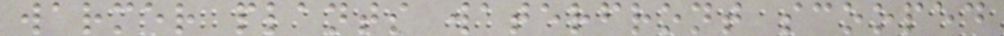warmer plants waterfront scooped
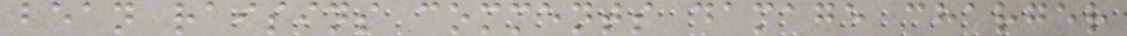bean raisins comments damage charger
